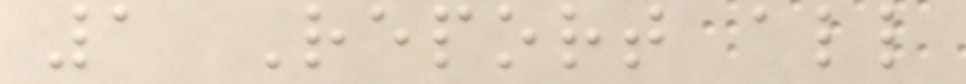1 Report all
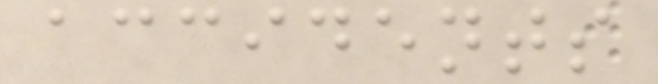accidents
